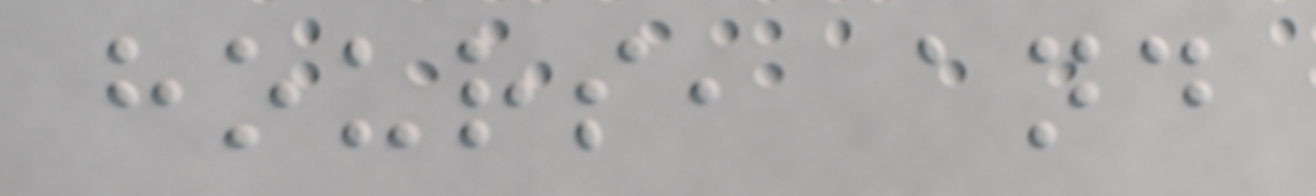hours, and
